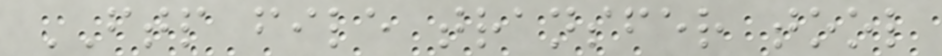FTP file transfer tool
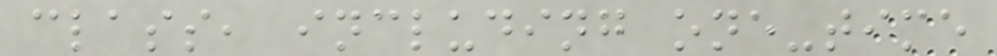class, including one-time
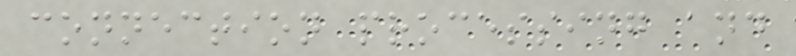connection processing and
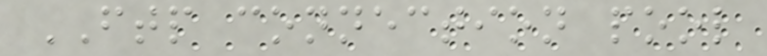FTP connection pool
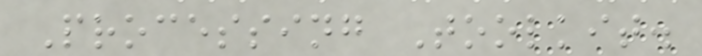Processing Toolkit.
